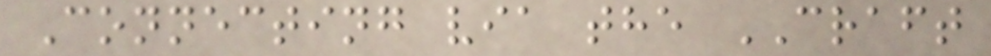Connecting via the CRAFT
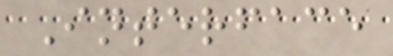Interface
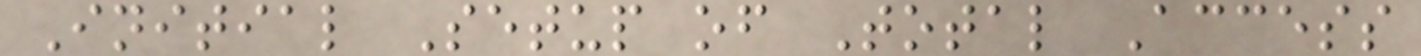Initial Setup of Total Access
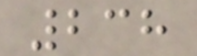238
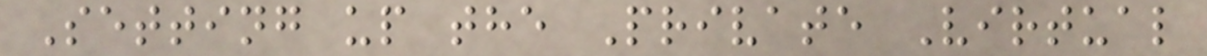Setting up the Private Virtual
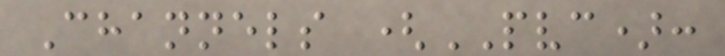Channels (PVC):
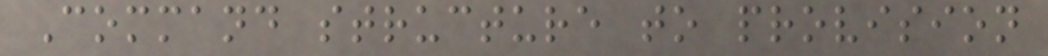Command structure to provision
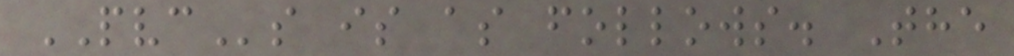PVCs is as follows. The
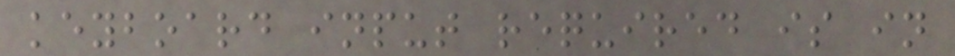keyboard input required is in
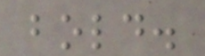bold.
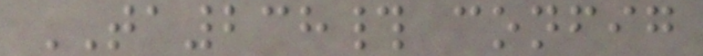TA238# config
